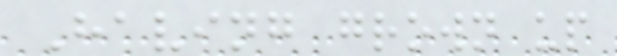Having grown up
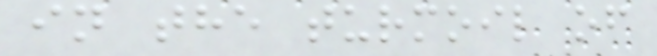in the turmoil of
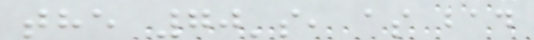the 70's, as bad
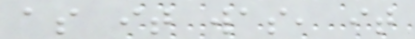as it was, it
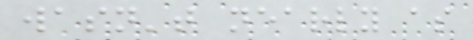wasn't nearly as
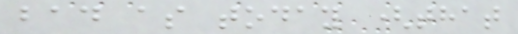bad as today (that
